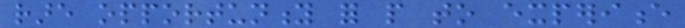rare opportunity for people to experience
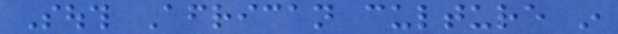South African culture in
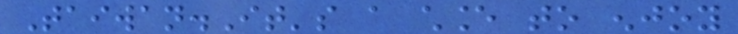Taiwan.It's a chance to enjoy
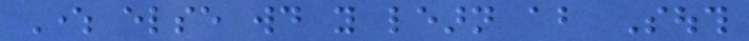Where else would you learn about South
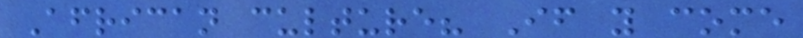African culture? If you come
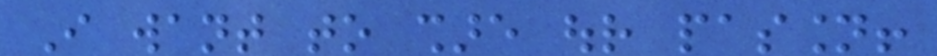I want to share our passion!
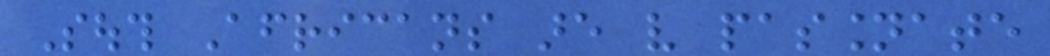South Africans are very passionate
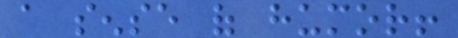a sense of humor!
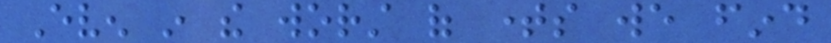Even in the worst of times we find
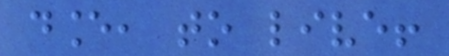dance, to live!
